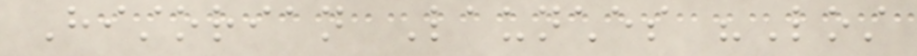Historian Launches "Lost
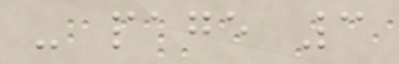- page 3
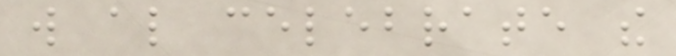will also celebrate the
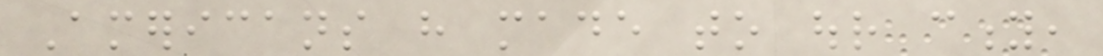Americans have made to our city,
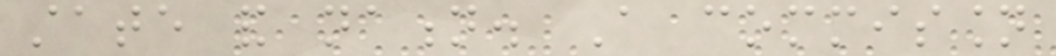state and nation. A commission
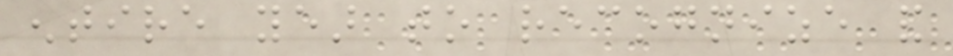entire year to recognize and
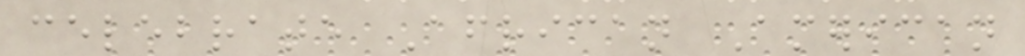celebrate African American
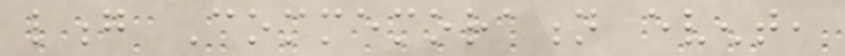long Commemoration event,
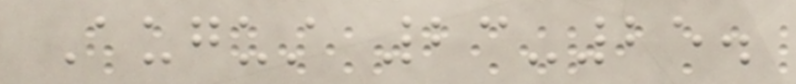August 23-25.
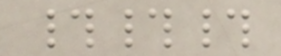###
